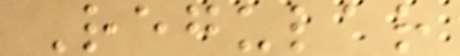Regular
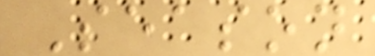Season
